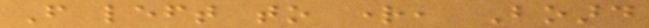From left to right, Board
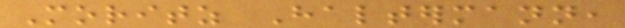Moritz Haltermann,
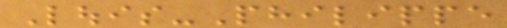Louis-Philippe
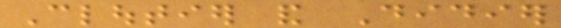Cloutier and Didier
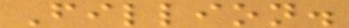Fillion.
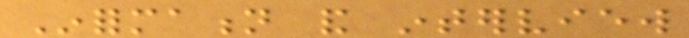Information and interview
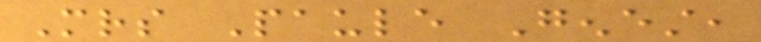Mrs Paule Genest,
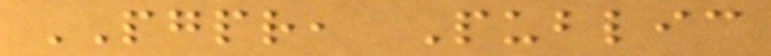PGPR, Public
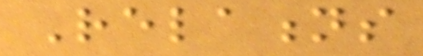Relations
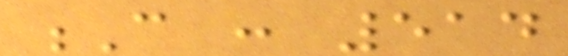C : 514
